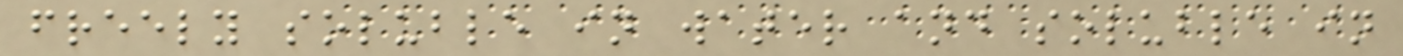freely soluble in water and soluble in
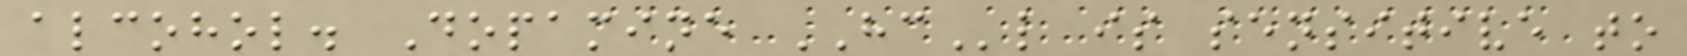alcohol. Dopamine HCl is sensitive to
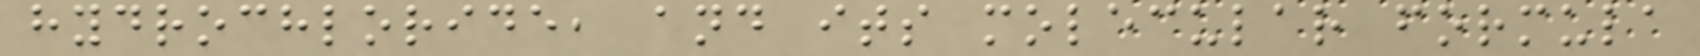hydrochloride, and its molecular formula
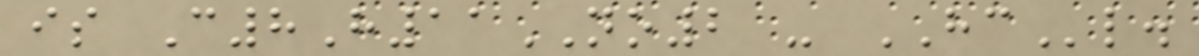is C8H11NO2 - HCl.
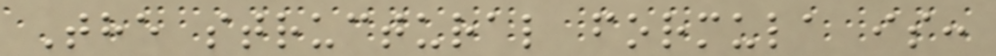The structural formula is:
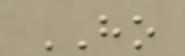HO
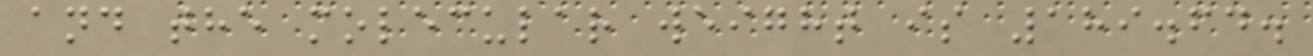and the molecular weight is 189.64.
